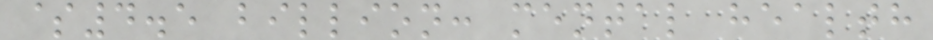$4.5 billion: mental health
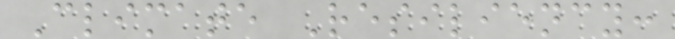Climate Resiliency:
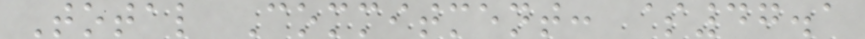Total Commitment: $47.1
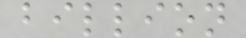billion
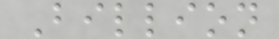Billion
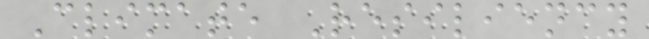Climate Resiliency
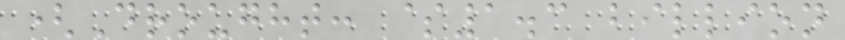(Drought: $1.3 billion
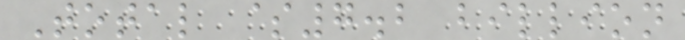Total $7.2 billion
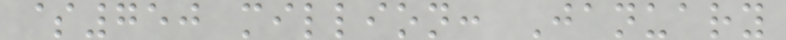$750 million: January
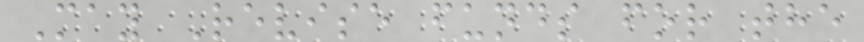May Revise funds for the
